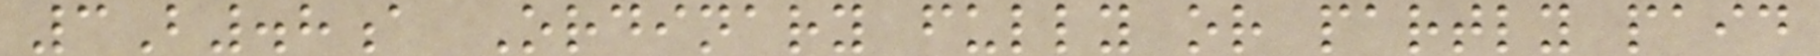3B.8a Ordinary fully or partly paid
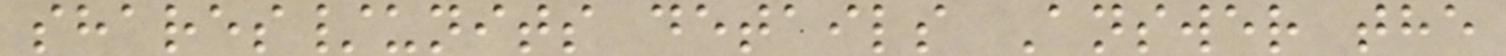shares/units details Answer the
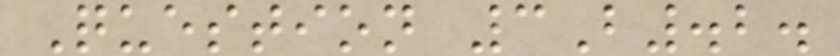Question 3B.2.
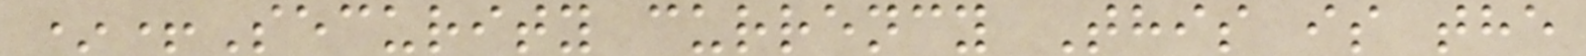*+Security currency This is the
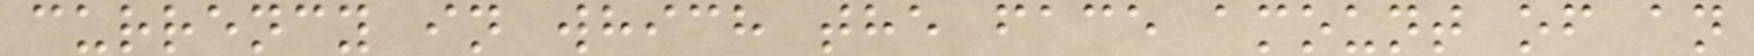currency in which the face amount of an
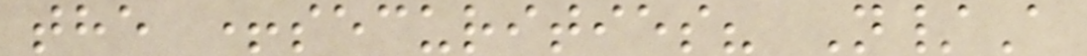the +securities? N/A
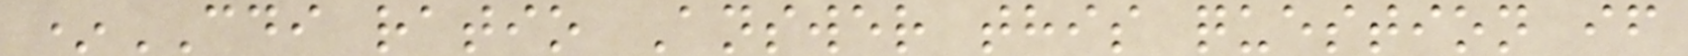*CDI ratio Answer this question if
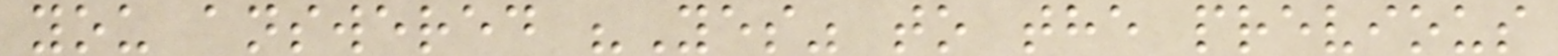you answered "Yes" to the previous
